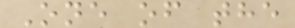One of the
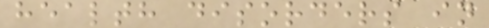health disorders in
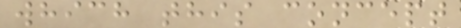which this concept
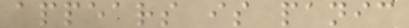appears is panic
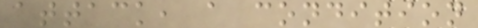attack, a condition
